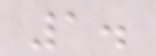1.
